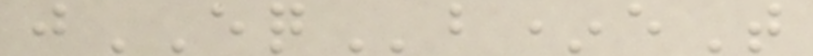jEQb*eT
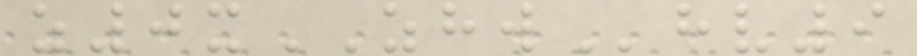z0xZHWhv9
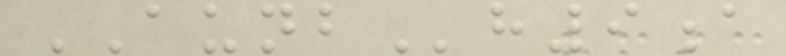AUNBh9a
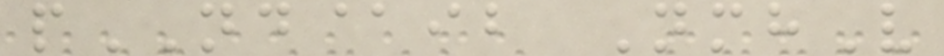pND@ib NmhV
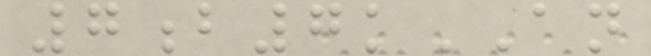7b7kAN
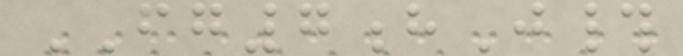FG7hJ#
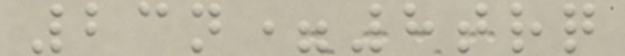23n=8trq
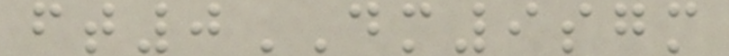ft0DM9sgm
